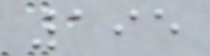195
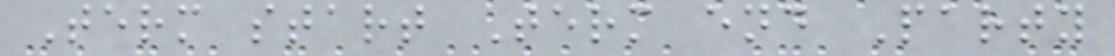Term start Term end Party
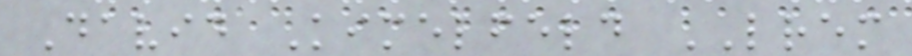David Kimelfeld LREM
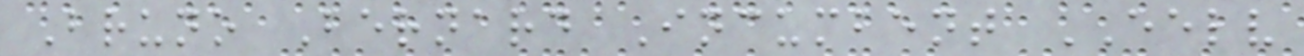Bruno Bernard Incumbent EELV
